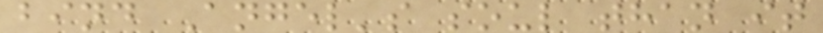bind Angel's soul than it
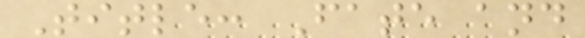Title: Fate and
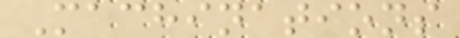Machinations
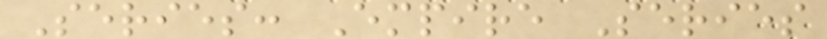Series: Empire Series
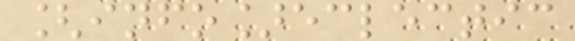[info]eclectic
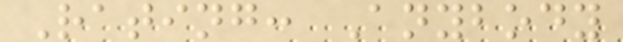Rating: Anybody
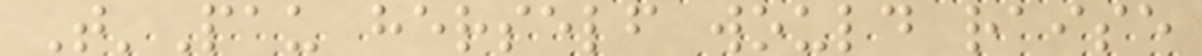T'Pau herself would raise
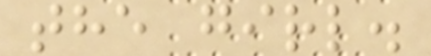the girl.
